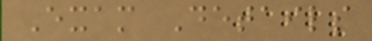Exam Details
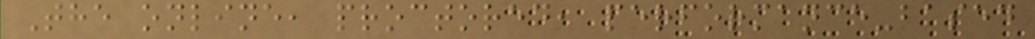The online, proctored, performance-based
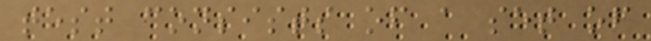test consists of a set of
